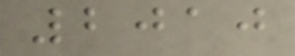2010
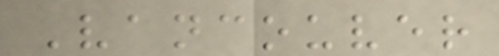Vancouver
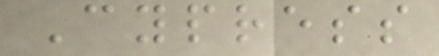Cypress
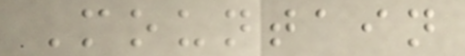Mountain
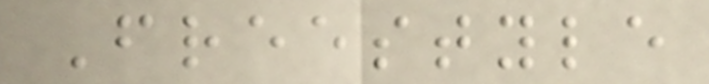Freestyle
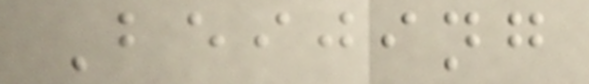Beijing
